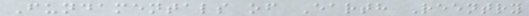Fundamentals of Earth Reentry
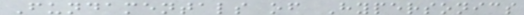Fundamentals of Hypersonics
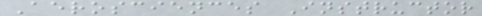Aerosciences Instructor
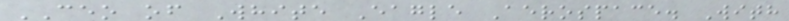CEO of White Eagle Aerospace. With
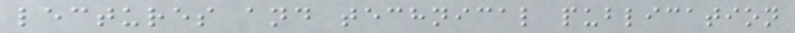lectures and technical publication
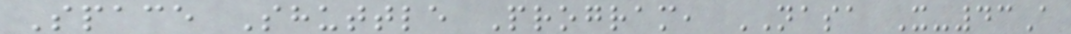Space Shuttle Program, NASA X-43A
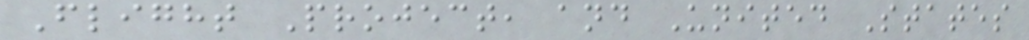Flight Project, and United States
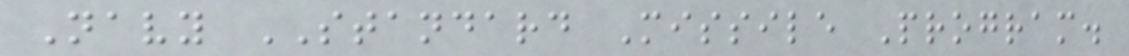Navy STANDARD Missile Program.
